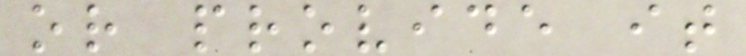or provide it
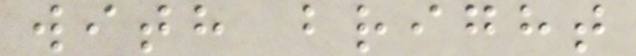with bright
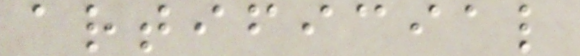artificial
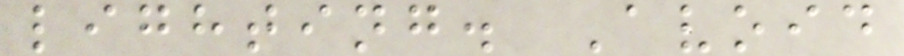lighting. Avoid
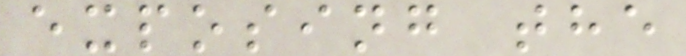exposing the
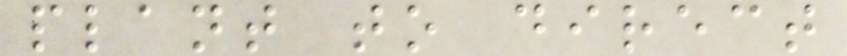plant to direct
